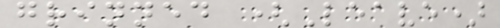grinned (Leave)
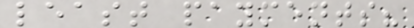least payments?
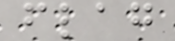flag
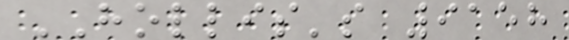HOLLIS's 9158
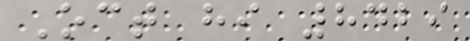Oct hi 8429
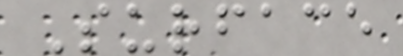Surface
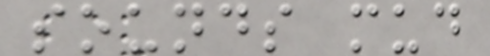sounds mud
